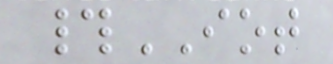#IOT
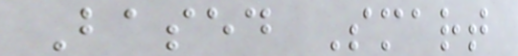Based Smart
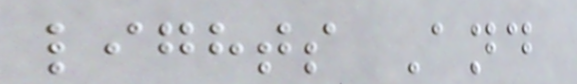lights And
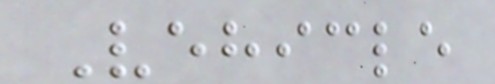Vehicle
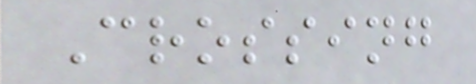Crossing
